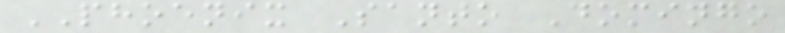PHOENIX Santo Domingo
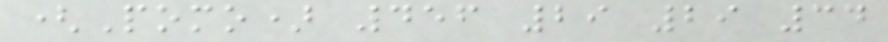(Pomo) 456 29 29 34
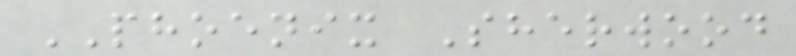PHOENIX Sherwood
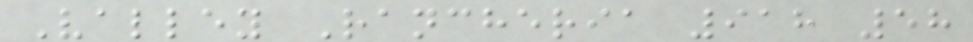Valley Rancheria 918 58
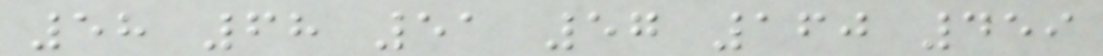58 68 51 57 160 459
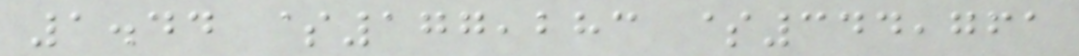1.44 $177,283 $344,761
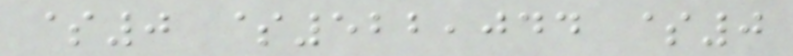$0 $522,044 $0
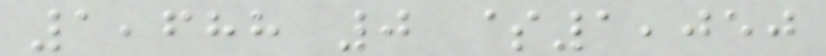1,688 0 $1,050
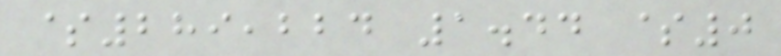$289,224 1.44 $0
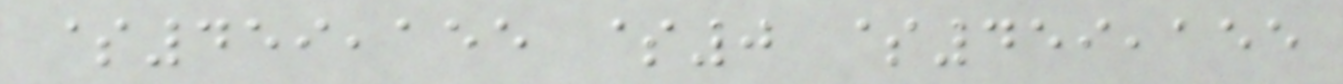$459,155 $0 $459,155
